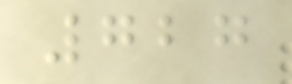727
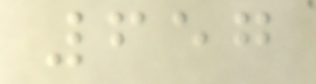657
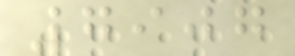7907
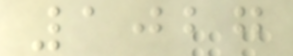1027
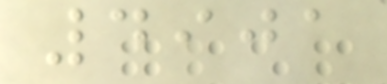4901
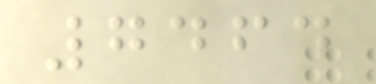7464
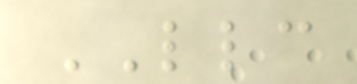LLC
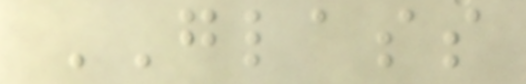GLASS
